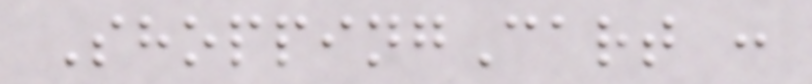ShoppingCart :
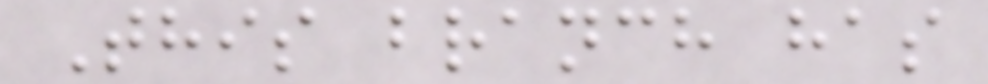This branch has
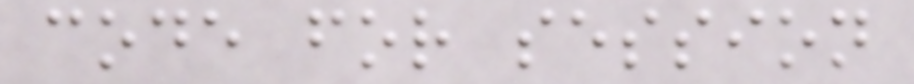code for session
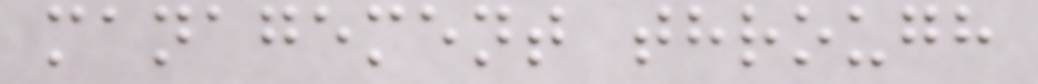management through
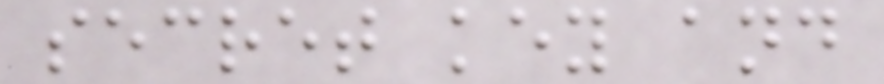secret key and
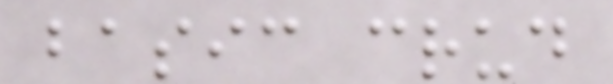basic crud
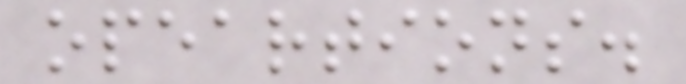opeartions.
